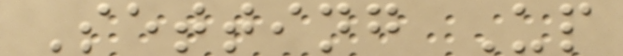Setting Up
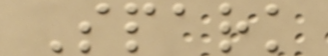Spark
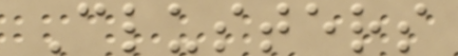Clusters
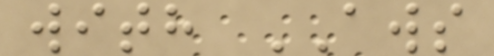with AWS
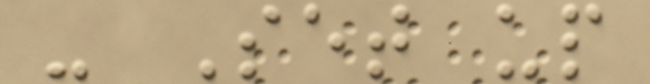- Set up
